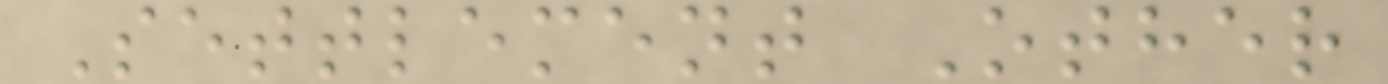Settlement Other
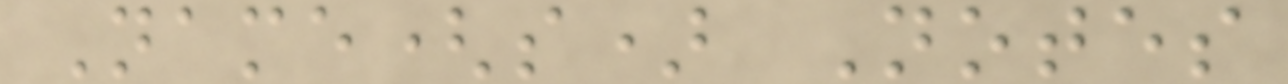Name(s) Notes
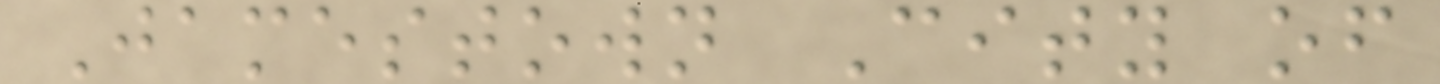Jamestown City of
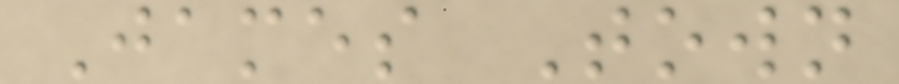James Town
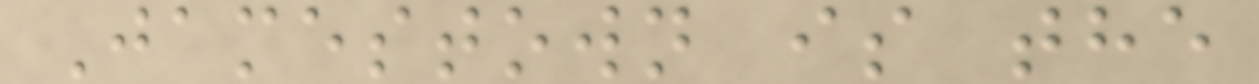Jamestown is the
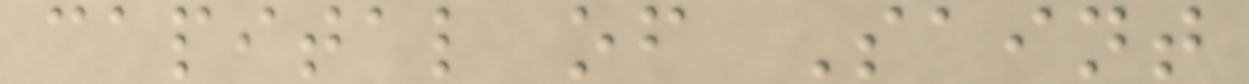capital of Saint
